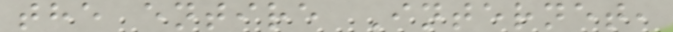the entire Internet,
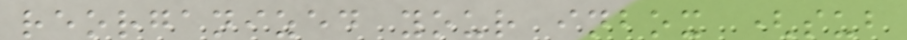reorganized your inbox (sub
